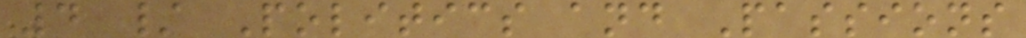4 / Politics and Passions
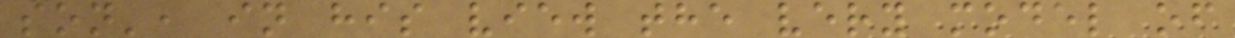son', in his view the very model of
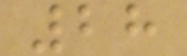28
